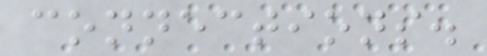connections.
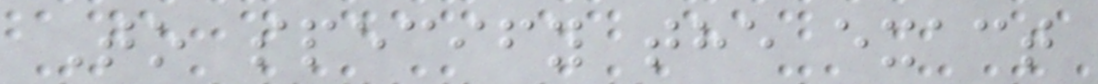To specify the exact
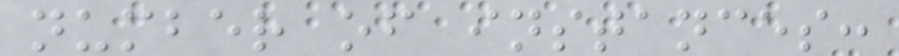number of instances:
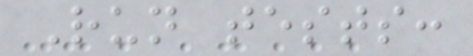Run tests:
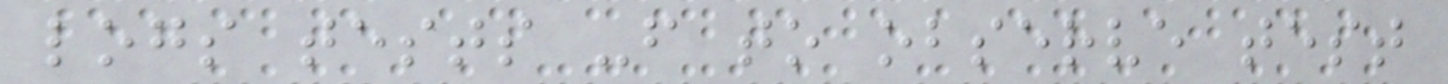logs tests -f to observe test
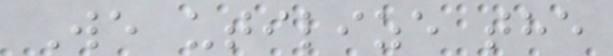We utilize the
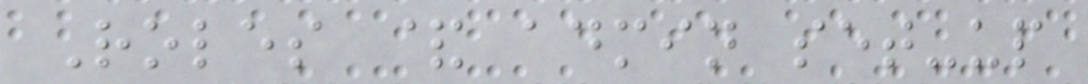Roles & admin set-up
